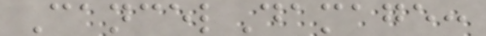CancelDamage:
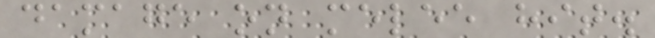damage on melee hit.
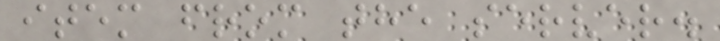item from the server.
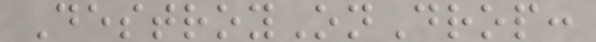DestroyOnDrop:
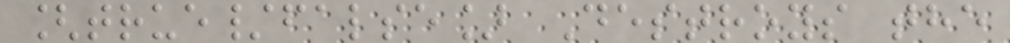[true/false] Destroys the
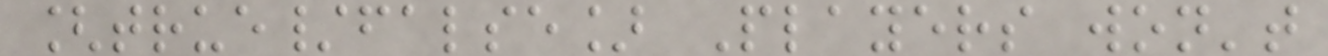[true/false] Players won't
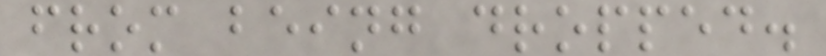from being dropped.
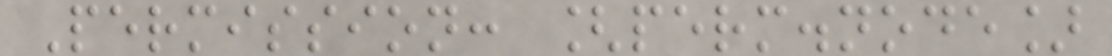Permission: [perm.node]
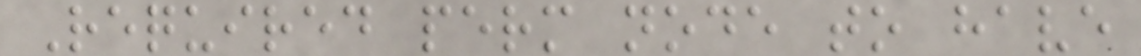Required perm node to have
